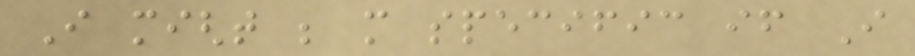I might be more specific if I
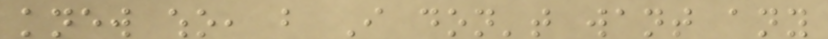knew who, but I don't want any
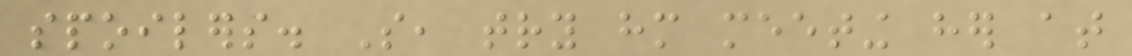spoilers. So, try him meeting her at
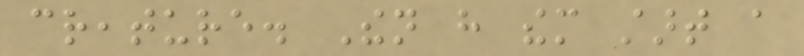creature. Then have them start a
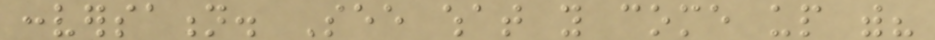conversation. See what you come up with?
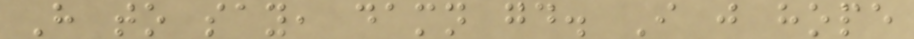Have to say, damn good. I just hope
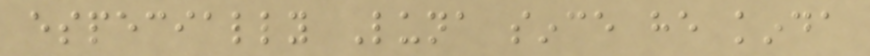especially Luna since he kinda
